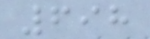698
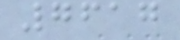7617
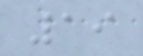19
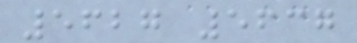5627 5637
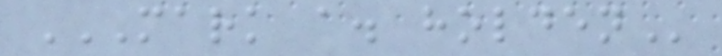MARK A. HOLDEN
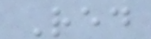Red
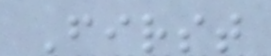First
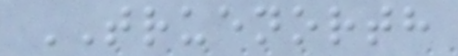TRUENORTH
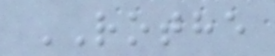ROTHE
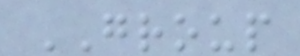GROUP
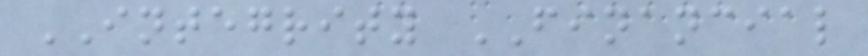INTEGRITY FINANCIAL
